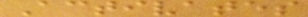Activates
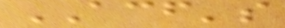ACF's
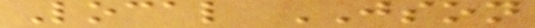Local JSON
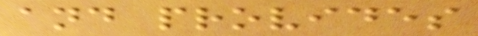and provides
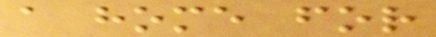a home for
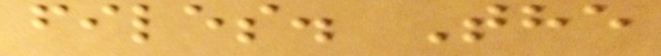files. The
